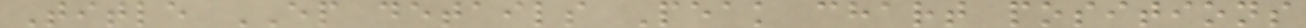Title EP details Peak chart positions
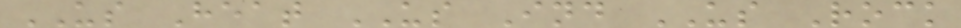US Heat US Ind US Rock
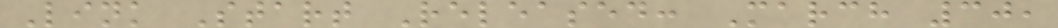Link Start Released: March 30,
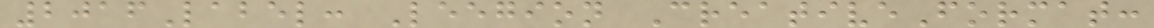2016Label: Leegion CreativeFormat:
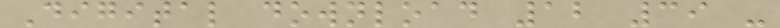Digital download 12 39 -
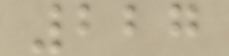227
